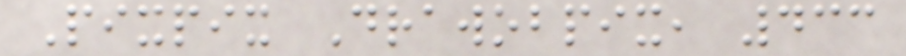Pixpix Drawobpix, 433
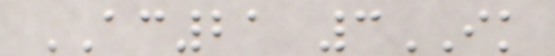AC21 3IK
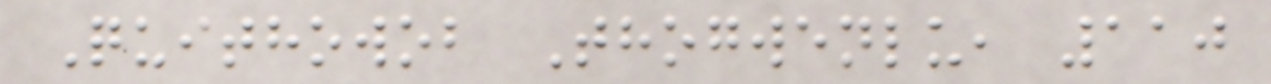Quithowob Thogwenlu, 110
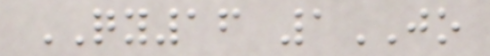QY16 1JO
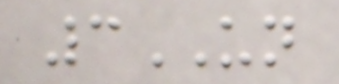3UN
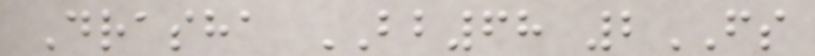Drasha BB68 2FS
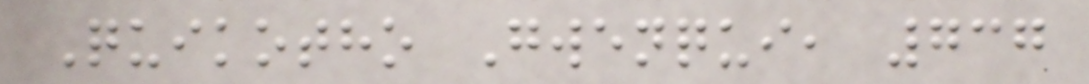Quikotho Gwenqui, 737
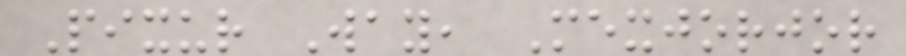Pixur Way, Mexjorjor
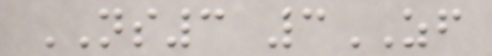NS3 3ZF
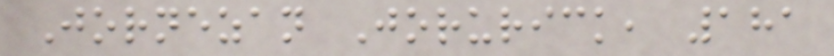Jornezan Jorurick, 181
